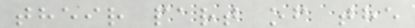their part of the
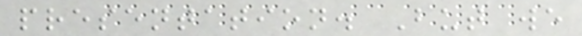presentation. But we
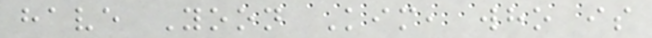have Yoon Kim, who is
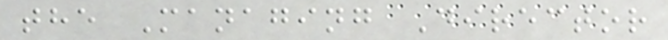the Managing Director
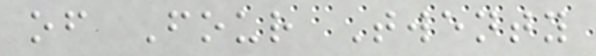of Four Twenty
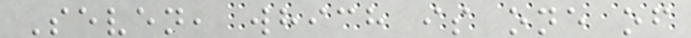Seven, which is one of
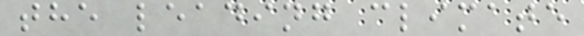the leading climate
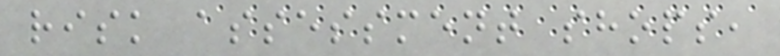risk assessment shops,
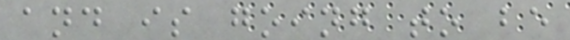and is going to be
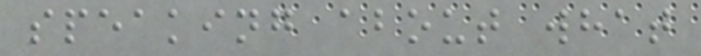speaking about what
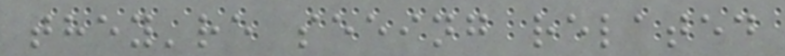they're seeing related
